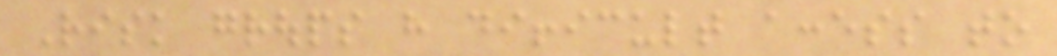Risk groups have difficult access to
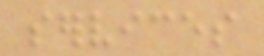services
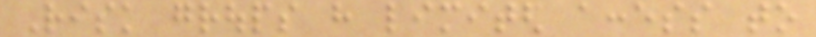Risk groups have limited access to
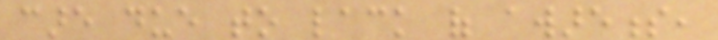care due to lack of awareness,
